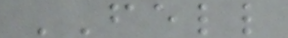FELL
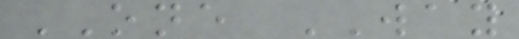ONE WAY
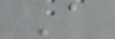A
